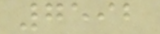7592
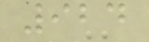924
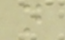n
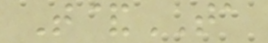T&TA
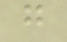g
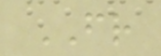FR
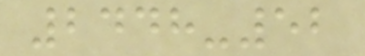2448-52
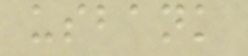usbank
